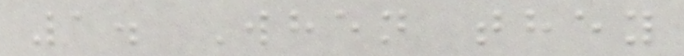1. When they
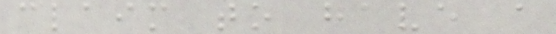claim to have a
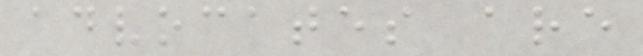advocates are
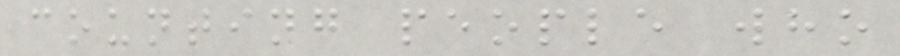counting people who
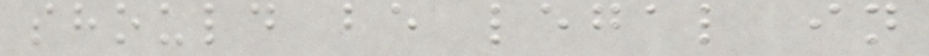should be legal in
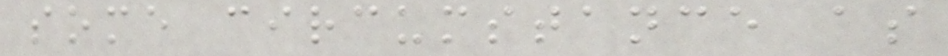some circumstance as
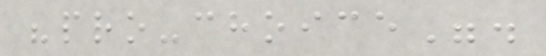"pro-choice".
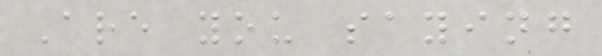Are you saying
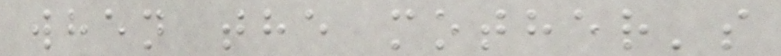when the mother's
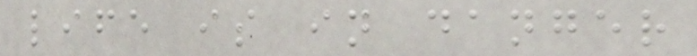life is in danger
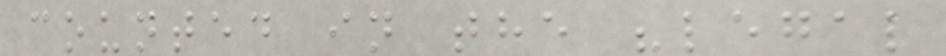counted in the "legal
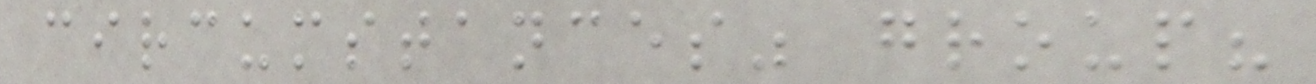circumstances" group?
